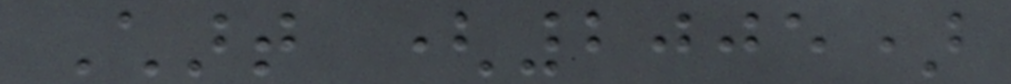Chart (2005)
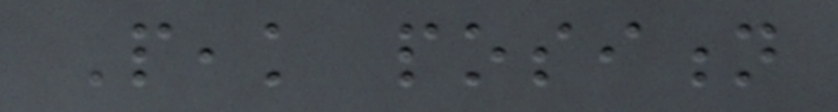Peak position
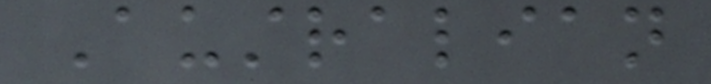Australian
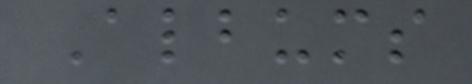Albums
